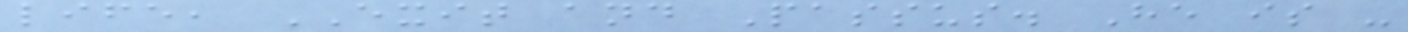life, EXIT and Passus. He is -
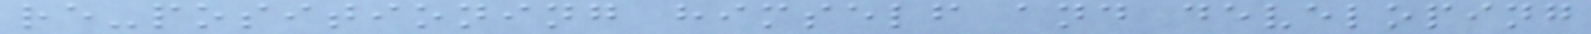re-positioning himself and developing
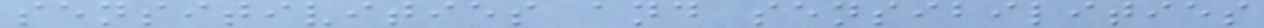sensitivities and sensibilities
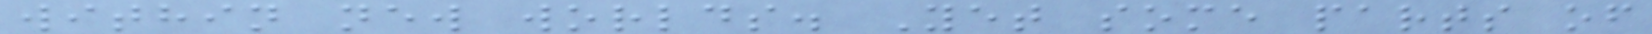within new worlds. Yet some parts of
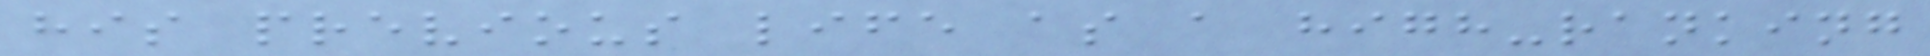his previous life as a high-ranking
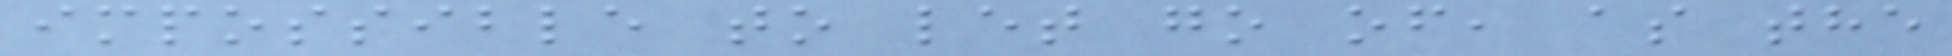impossible to let go of, as the
